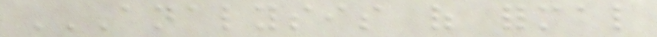ANALYSIS OF FORMAL
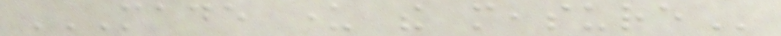MADE UNDER THE MEASURE
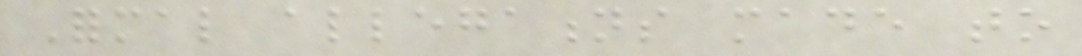Formal allegations made to
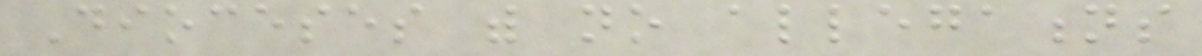Dioceses with no allegations
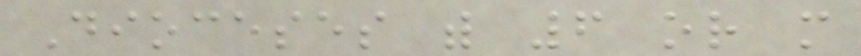Dioceses with 6 or more
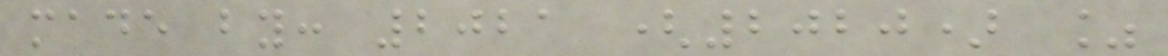made by: 2021 (2020) %
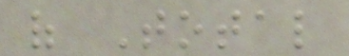of Total
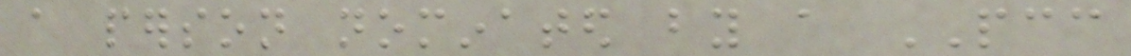a person nominated by a PCC
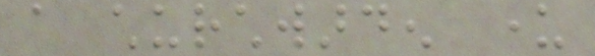a churchwarden under
